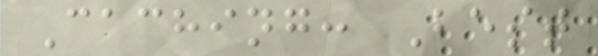Caching: Best
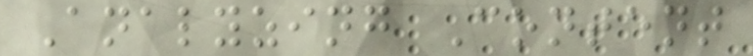Analyzing Content
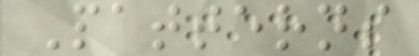Patterns
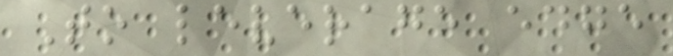To leverage edge
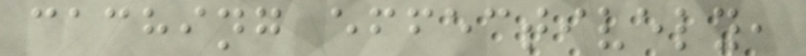caching effectively,
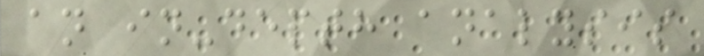an in-depth analysis
